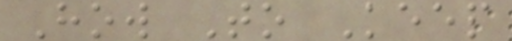How To Keep
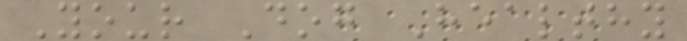Your Dog Healthy
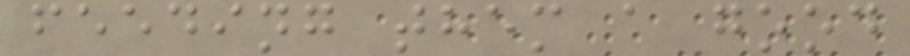feeding them a good
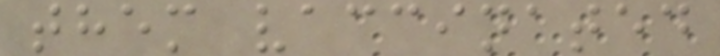them vaccinated
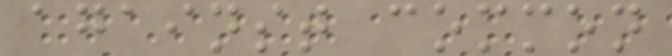against common
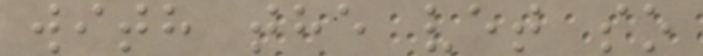with the vet so
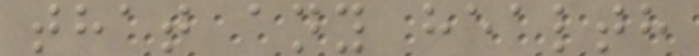that any health
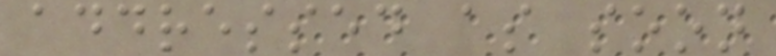addressed as soon
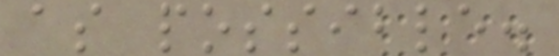as possible.
